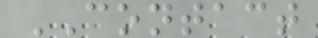CONTACT
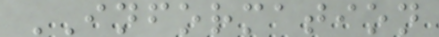INFORMATION
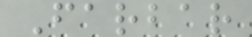Farbar
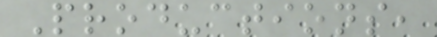Productions,
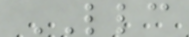LLC
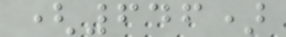(646)
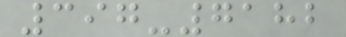397-7182
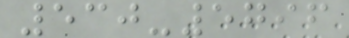530-5796
